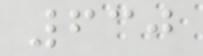630
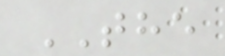THE
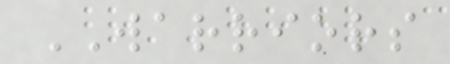WARRIORS
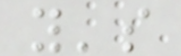y's
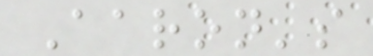Aaron's
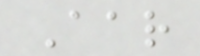Aar
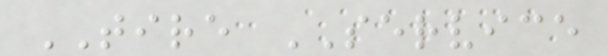TIRE SERVICE
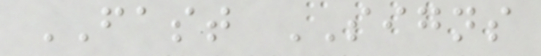FAST SIGNS
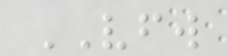VFW
